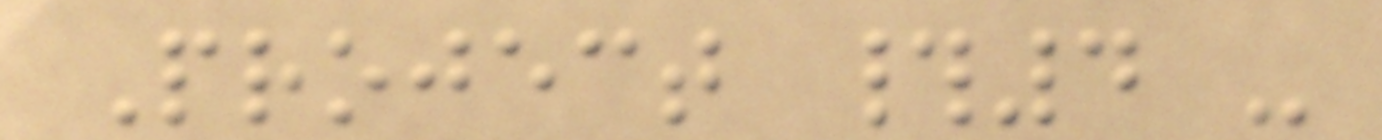Project #4 -
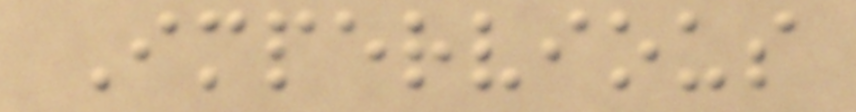Impervious
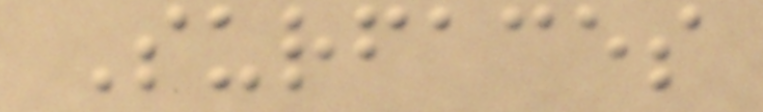Surfaces
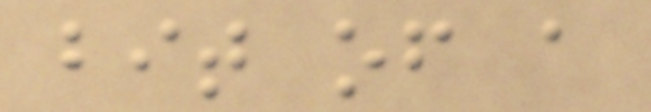bit of a
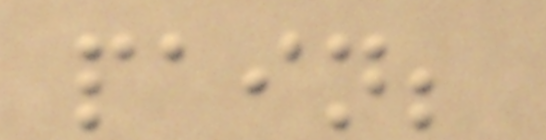pain;
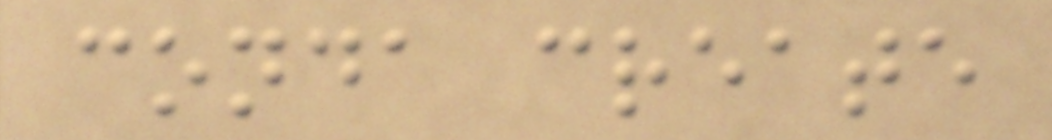conda create
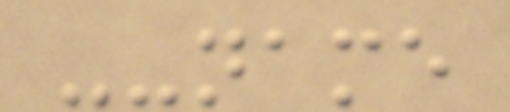--name
